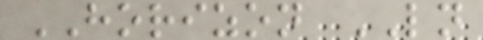HORIZON LN
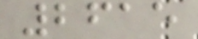2615
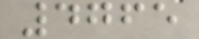4765
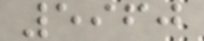5960
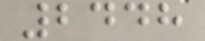2448
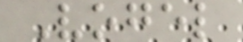Vogel
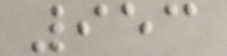953
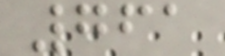761
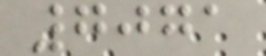7071
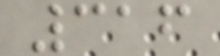316
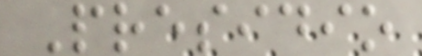Presidio
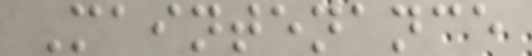Maintenance
